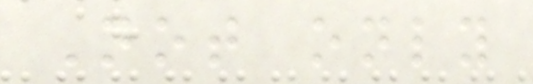Not only
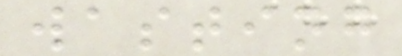wasting
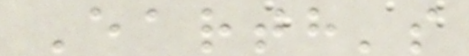Earth's
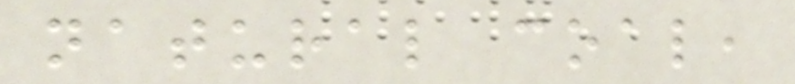natural coal,
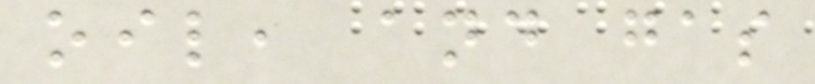oil, and gas
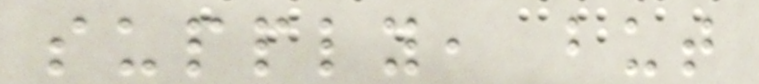supply, but
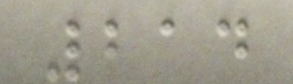214
